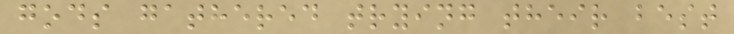gods gathered trying their best
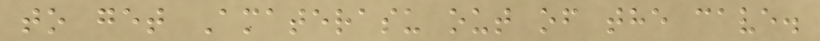to get Amaterasu out of the cave.
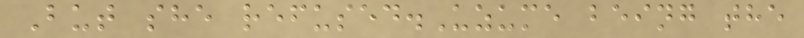But she refused.Uzume being the
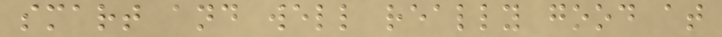smart and well really good at
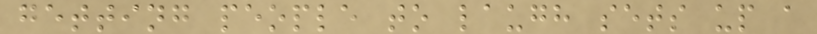getting people to laugh sets up a
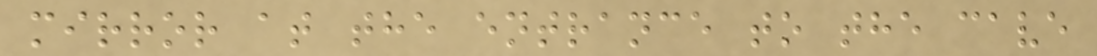mirror at the entrance to the cave
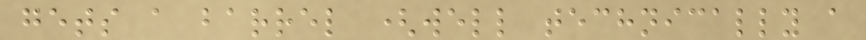gets a barrel (well technically a
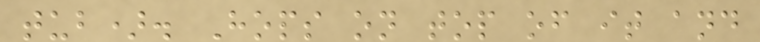tub). Hops on top of it and
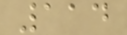114
